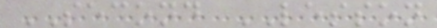SECOND LESSON
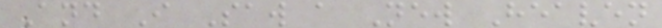And I Saw a New Heaven
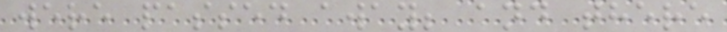were passed away; and there
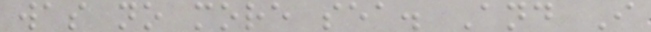was no more sea. And I
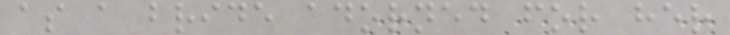as a bride adorned for her
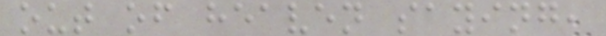out of heaven saying,
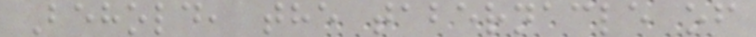Behold, the tabernacle of
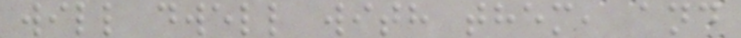will dwell with them, and
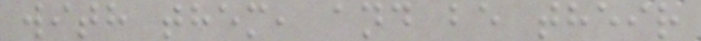with them, and be their
